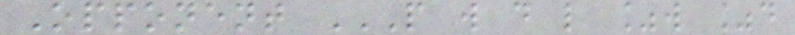Opponent P W D L %W %D
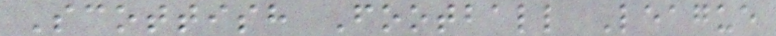Scottish Football League
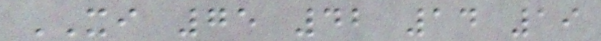XI 75 42 14 19
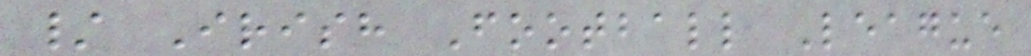/ Irish Football League
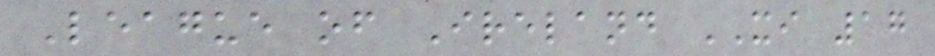League of Ireland XI 17
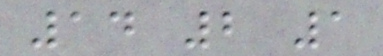14 2 1
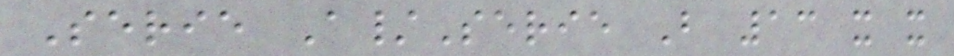Serie A/Serie B 13 x x
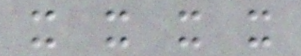x x x x
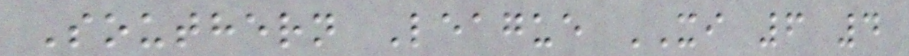Southern League XI 6 4
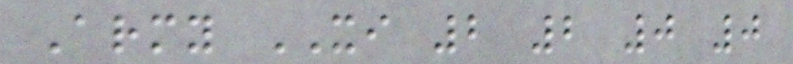Army XI 2 2 0 0
